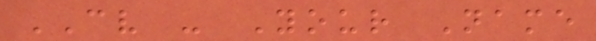CV - Your Name
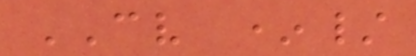CV */
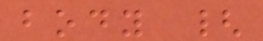body {
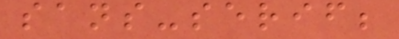sans-serif;
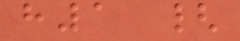h1 {
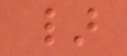}
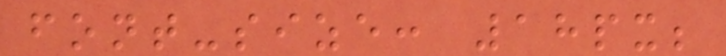font-size: 18px;
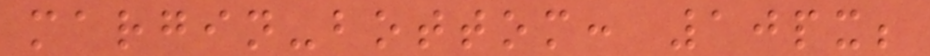margin-bottom: 10px;
